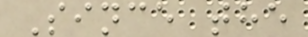Since the
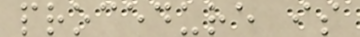procedure is
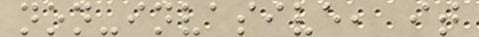non-invasive, it
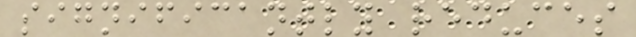significantly reduces
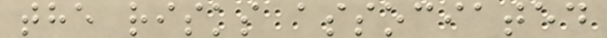the risks associated
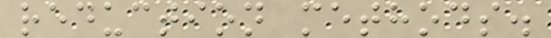reduction methods.
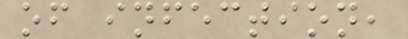of infection,
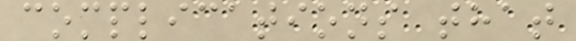complications that
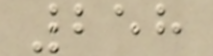258
